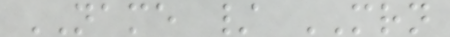NAME / MRN
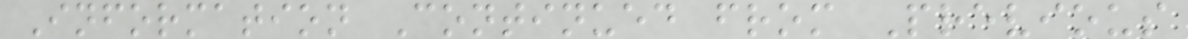Information Continued from Previous
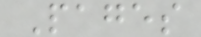Pages
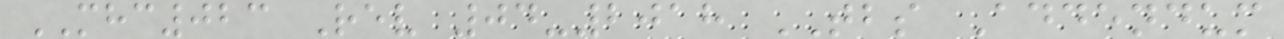MHC023 Rev 04-2018 TBS Addendum
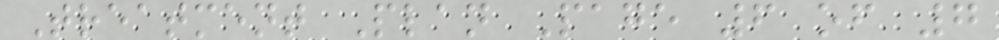Treatment Plan Page 6 of 7
